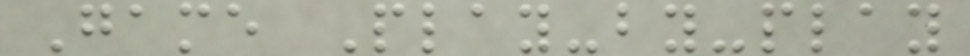Game Play-by-play
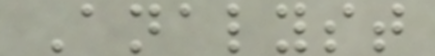Analyst
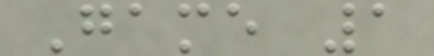Game 1
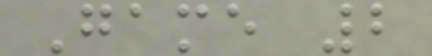Game 2
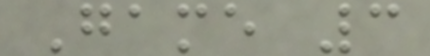Game 3
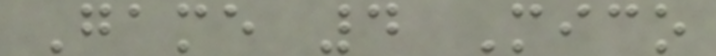Game 4 Mico
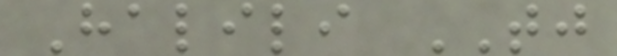Halili TJ
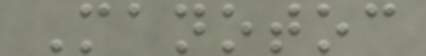Manotoc
